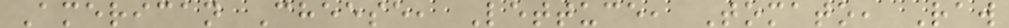American Cheese, Lettuce, Tomato, Raw
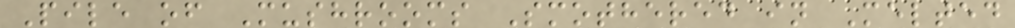Pile of Mushrooms Smothered in Melted
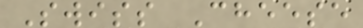Swiss Cheese
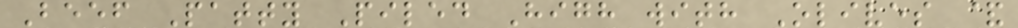Beef Patty Piled High with Olives &
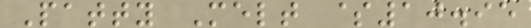Patty Melt $10.95
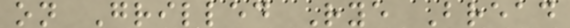on Grilled Rye Bread
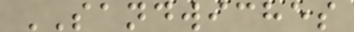SANDWICHES
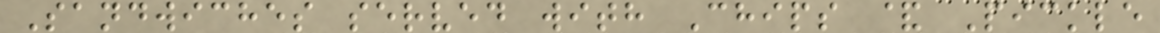Sandwiches served with Chips & Pickle
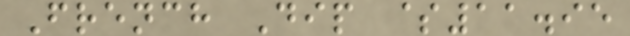French Dip $11.95
